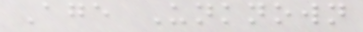Age Unknown
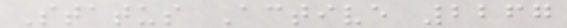Status Active 2267
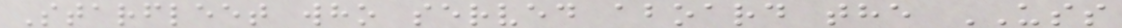Starfleet who served aboard the USS
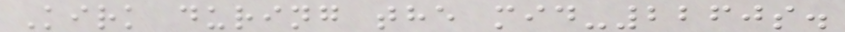Kirk during the mid-2260s.
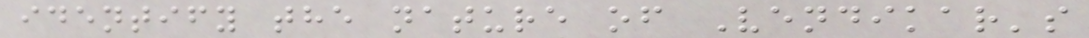identify the nature of Vendikar's
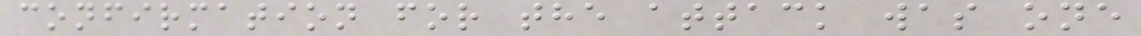confirmation for the attack was one
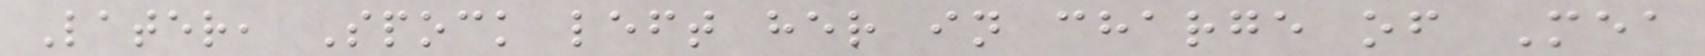Later, Spock left her in charge of Mea
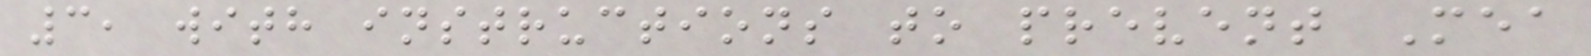3, with instructions to prevent Mea
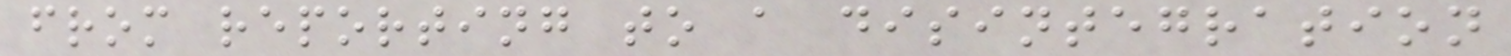from reporting to a disintegration
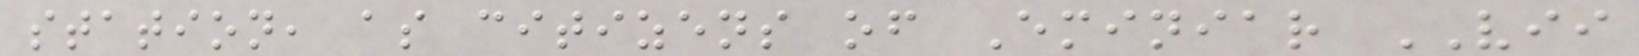station, as citizens of Eminiar VII
